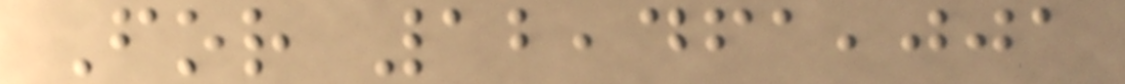For 12,461,001
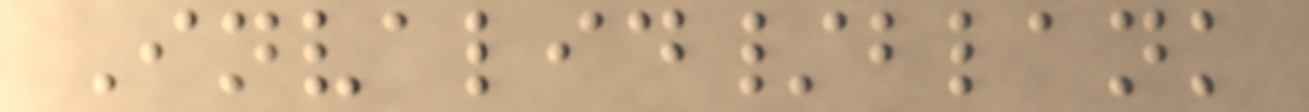Invalid/blank
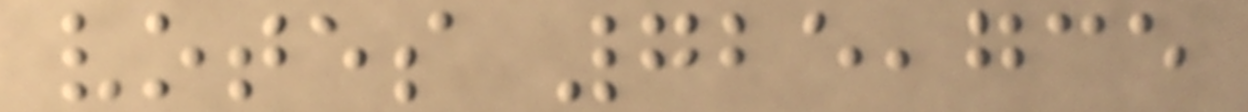votes 725,735
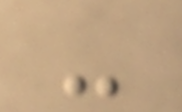-
